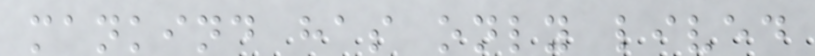mankind has only lived
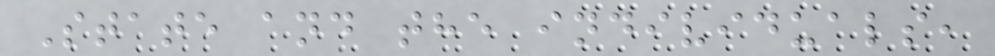State and the individuals,
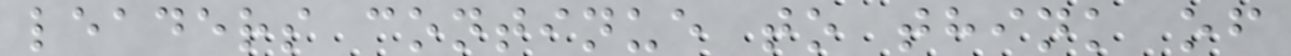leaders continue to think of
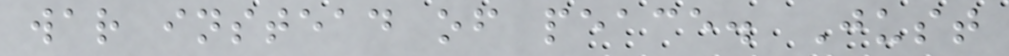war instead of peace. Just
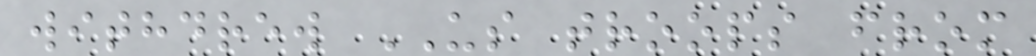withdrew US troops from
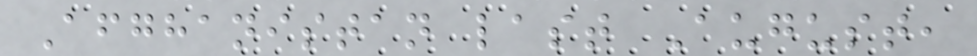Afghanistan last August,
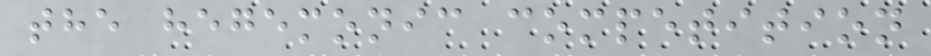the hegemonic competition
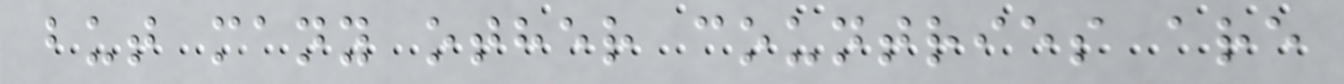but many other countries are
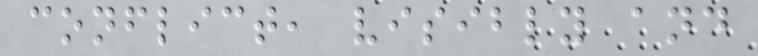conflict, visibly and
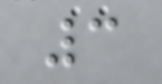3
